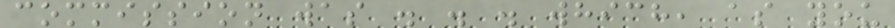commission was . . . which, as you
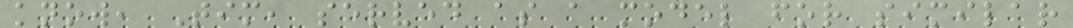know, Tim, served as a model for similar
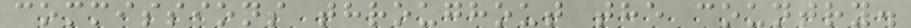commissions throughout the country.
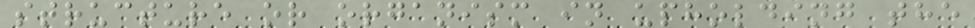structure or organism in upholding the
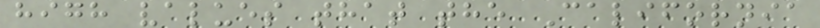high values that the California
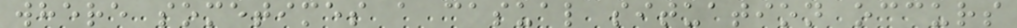where sometimes a casual situation occurs
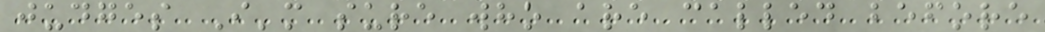judges I'm sure who are called before
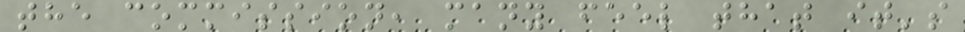the commission, many feel that it's
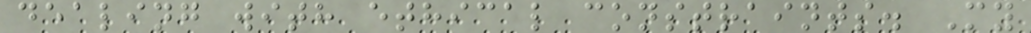dealing with ethical constraints. My
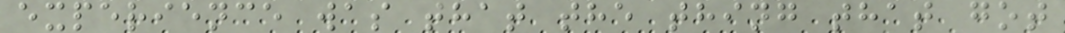experience was that the thing that got
